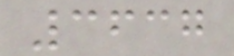3637
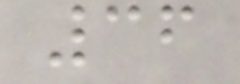36
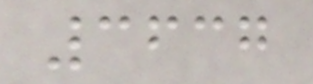3637
